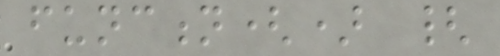function() {
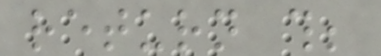return this;
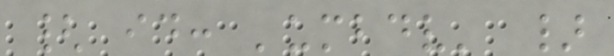{ id: 'umbdv' }
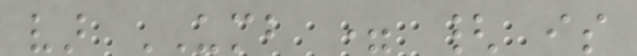var UMB = { is
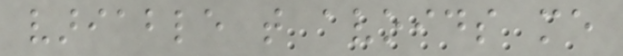variable that avoids me
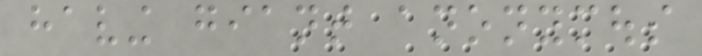having giant anonymous
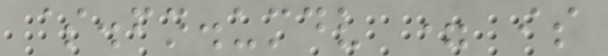$.fn.umdv = is
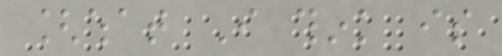[what I think is
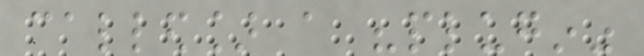called] a "plugin"
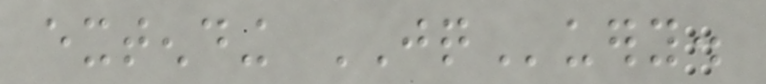extending JQuery.
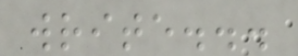write...
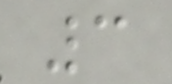3
